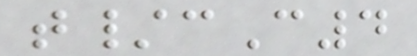t/cC4
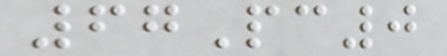67Pc0
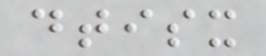dtisx
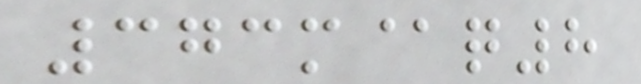373m@q8
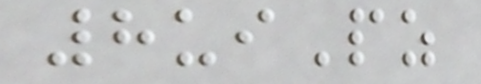8uiPz
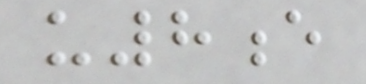u8e
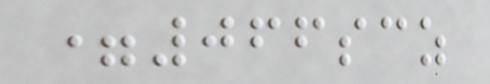=066scz
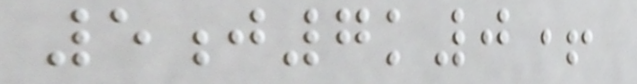5j7k0+
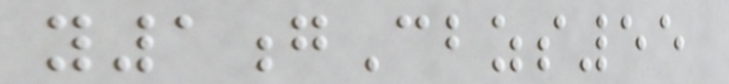y1gCbzs55
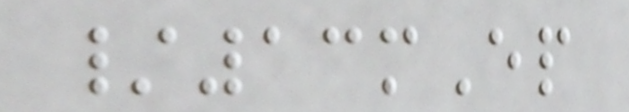/13mEp
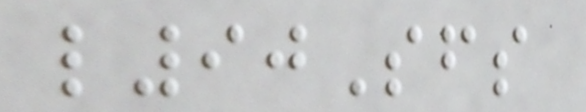l90Sfs
